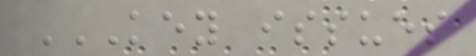KEY ISSUES
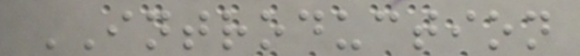INTRODUCTION
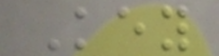Key
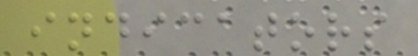indicators
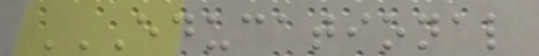EDUCATIONAL
